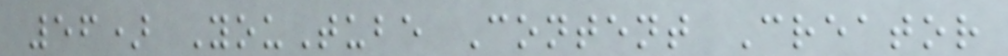56) YouTube Content Creator
